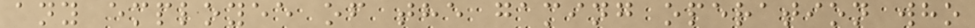any employee of the gaming operation who
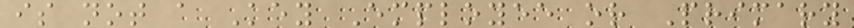is not a Key Employee or Primary
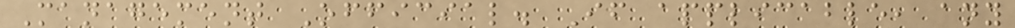Management Official. If applicable, any
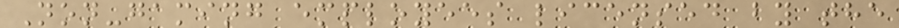Non-gaming employees licensed by the
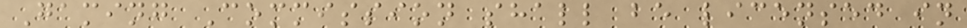Gaming Commission shall be licensed in
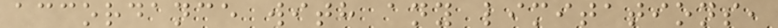accordance with any limitations,
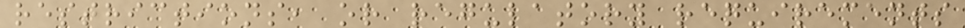restrictions, or regulatory requirements
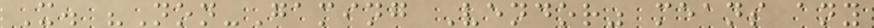X. "Non-Gaming Vendor" means any
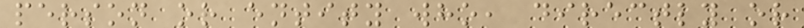person or entity who, directly or
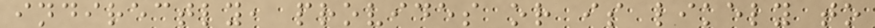indirectly, provides or is likely to
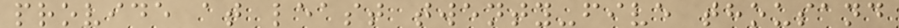provide at least twenty-five thousand
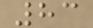83
